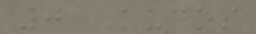0 Kudos
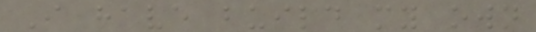I have build my own
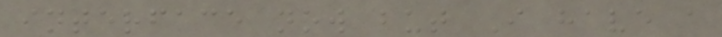interface now but I have a
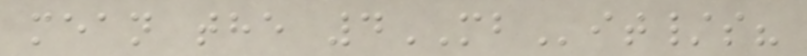mean the 4MBit/s?
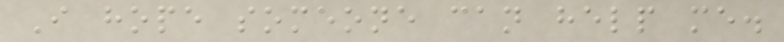I hope someone can help me.
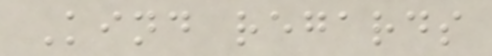Kind regards
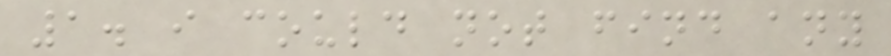1. i could not find any
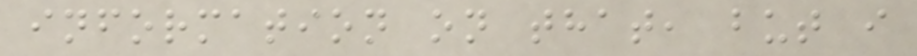information on that, but i
